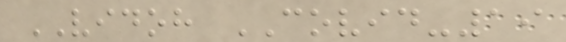VIDOH COVID-19
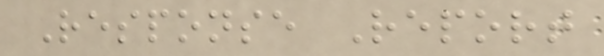Response Report
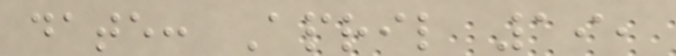date: April 19,
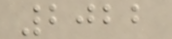2022
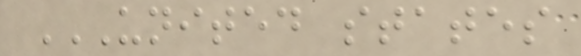UNITED STATES
